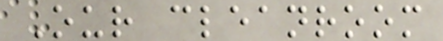Our cleanroom
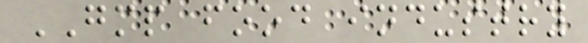GMP food industry
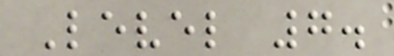Level 7.
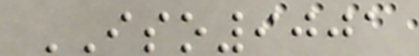ISO9001
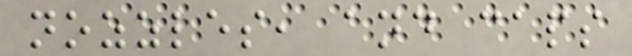nozzles, and caps
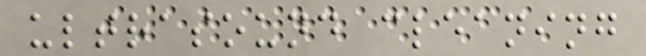ultrasound cleaning
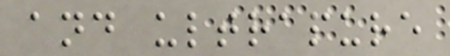and ultrapure
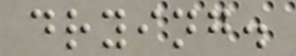drying.
